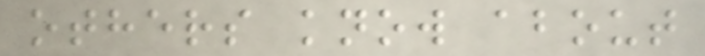others know about
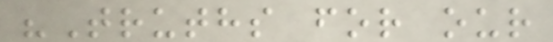"Truths for our
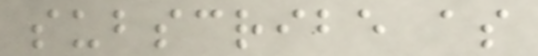subscribe as
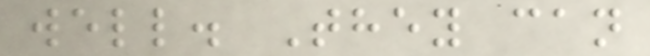well. They can
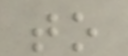to
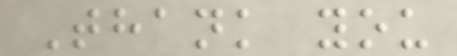Thank you
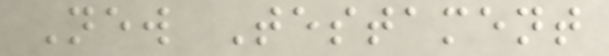New Testament
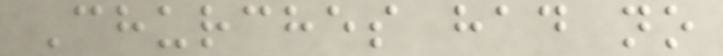Churches had no
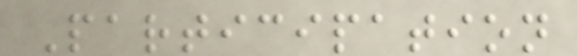Participation
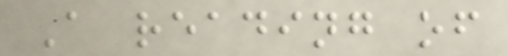A reading of
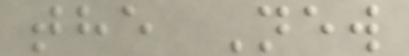the New
